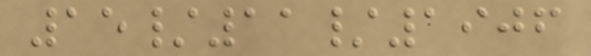15/11/1906
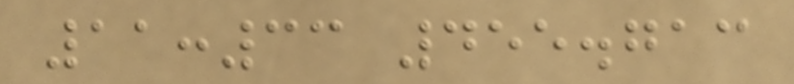11:33 455.713
